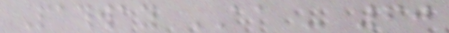Pathway AA - 60
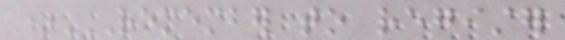*REMEMBER TO REGISTER
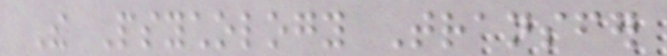The Psychology Transfer
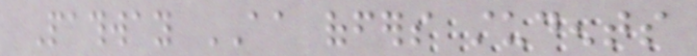Pathway AA offers students
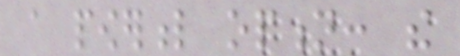a powerful option: the
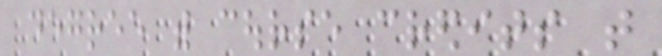degree with course credits that
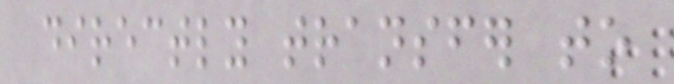directly transfer to
